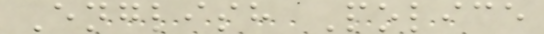English Police
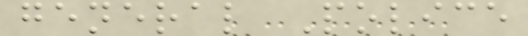general Police
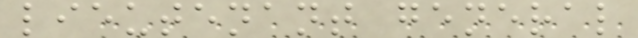lieutenant general
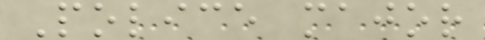Police major
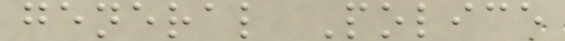general Police
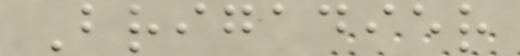Brigadier
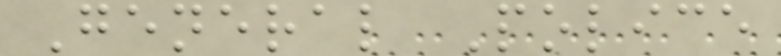General Police
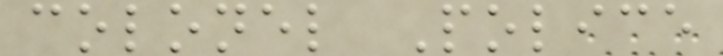colonel Police
